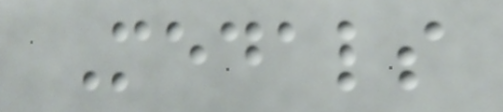Medals
